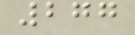277
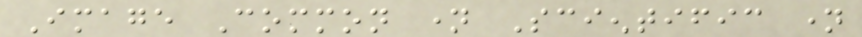Image Common name Scientific name
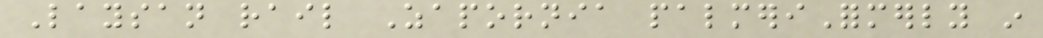Laysan rail Zapornia palmeriFormerly in
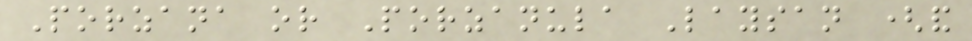Porzana or Porzanula Laysan (and
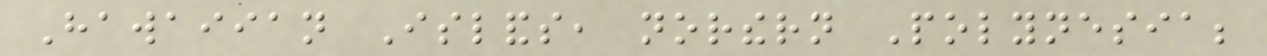Hawaiian Islands, northern Polynesia;
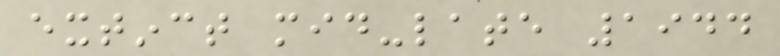extinct mid-late 1944
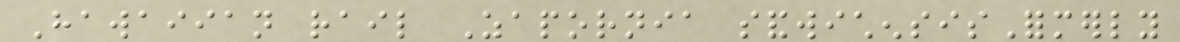Hawaiian rail Zapornia sandwichensisFormerly
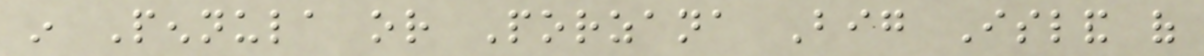in Pennula or Porzana Big Island of
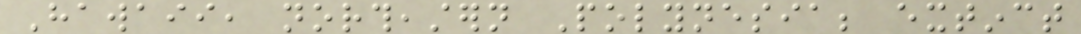Hawaii, northeastern Polynesia; extinct
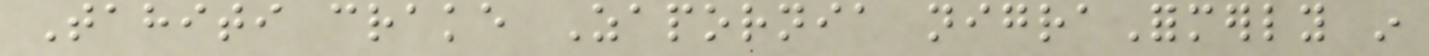Tahiti crake Zapornia nigraFormerly in
